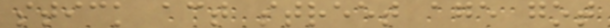stick act street age got
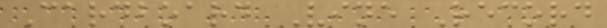Cardboard Vine Record
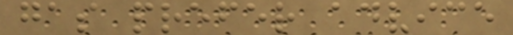gas prefer advice
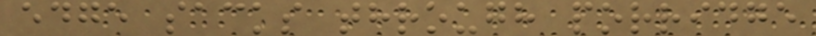edge sacks through porridge
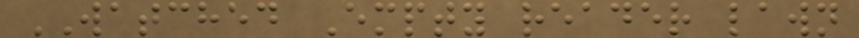WATCHED Empty reader lawn
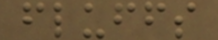fluffs
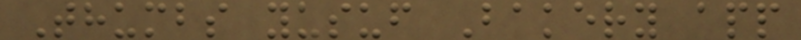Thumbs yusuf Bakery app
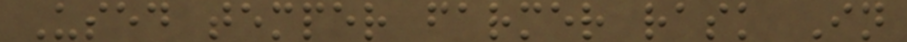Used temper farmer rask In
